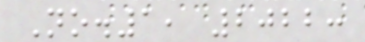No.1, 2022:
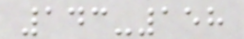143-158
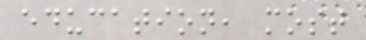education, most
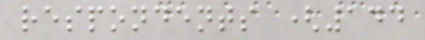respondents (144
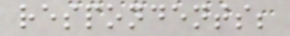respondents;
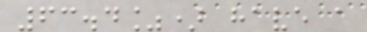63.4%) have a
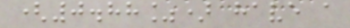(0.88%) have a
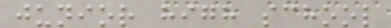junior high school
